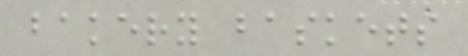bakery baskets
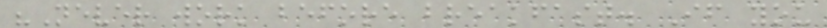"Never work before breakfast. If you
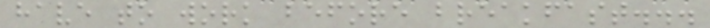have to work before breakfast...
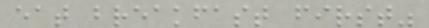eat breakfast first"
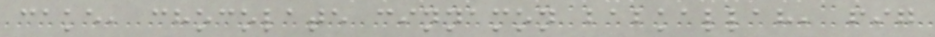cake, chocolate cinnamon babkallah, fig
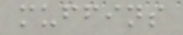muffins
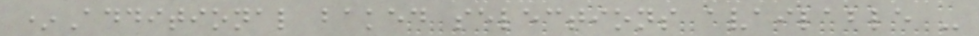*Additional baked selections available -
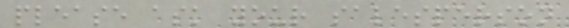please ask your salesperson
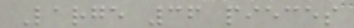Large 36 pieces
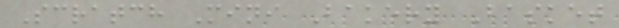Scratch Mini Bakery Basket
